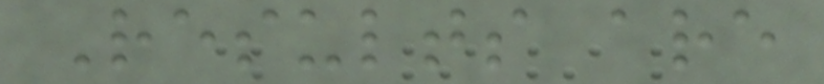Results are
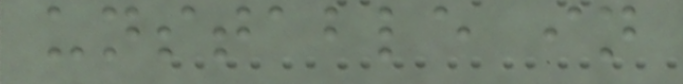unstable in
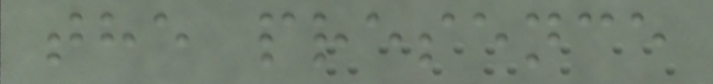the presence
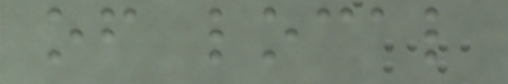of local
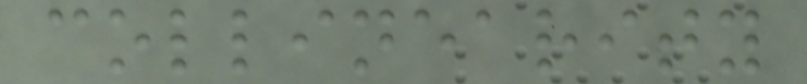collinearity
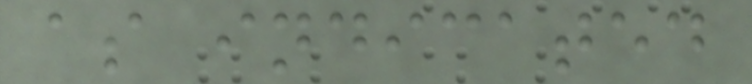as indicated
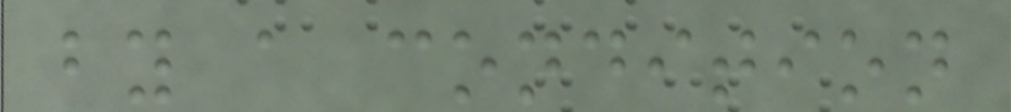by a condition
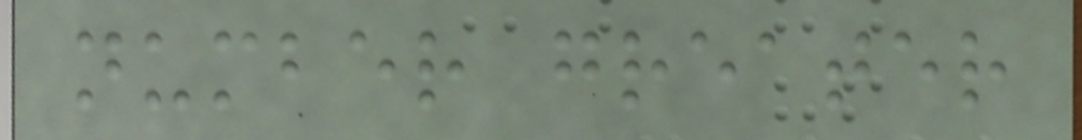number greater
